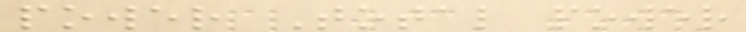power Total power
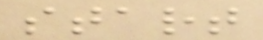start
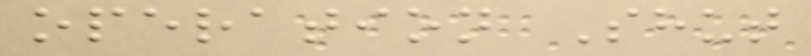operation Shut
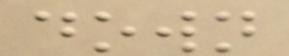down
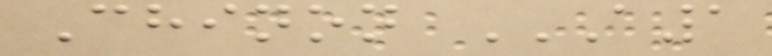Chinon A1
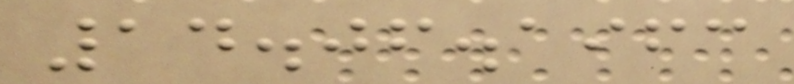14.06.1963
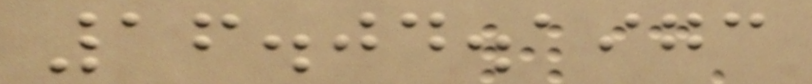16.04.1973
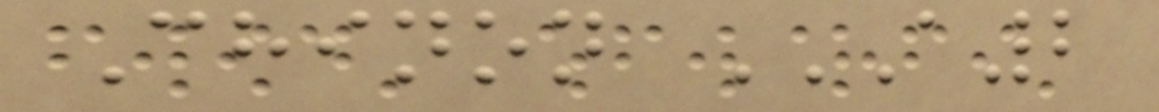Chinon A2
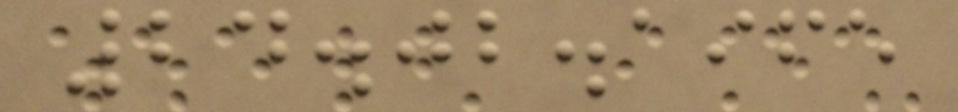24.02.1965
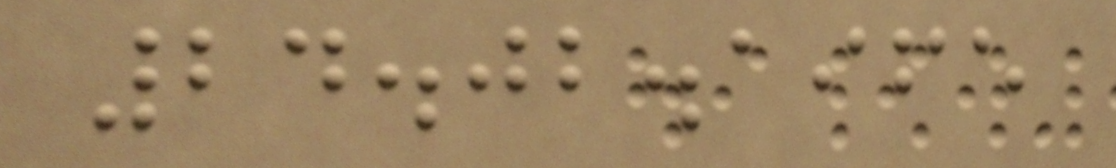24.02.1965
